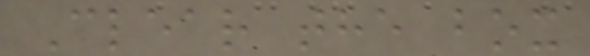Clear the box
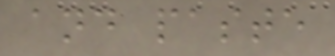and paste
